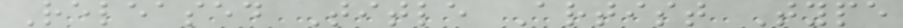Released Title Artist Type
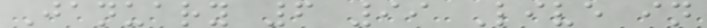January 6 99 Live in
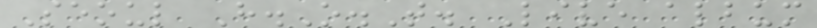Seoul H.O.T. Live album
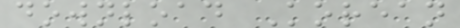download Korean
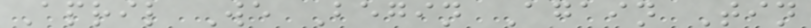April We Begin Again Tin
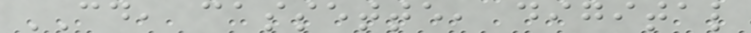CD, cassette, digital
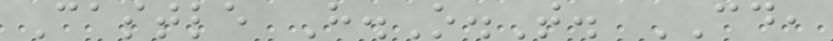Castle H.O.T. CD,
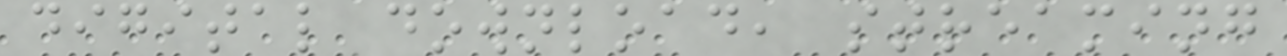digital download, streaming
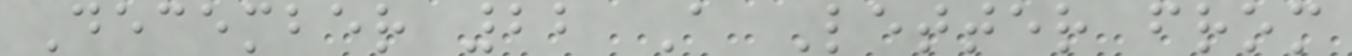December 22 A Letter from
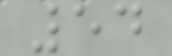54
